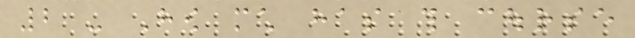2 - How much has this course
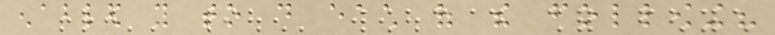enabled you to do each of the following?
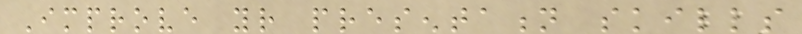Improve your presentation skills
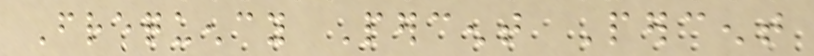Frequency Percent Percent
